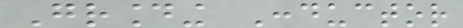Grounding Conductor
